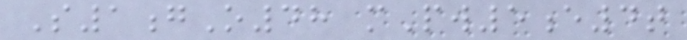S1gO48 mPw5e4t
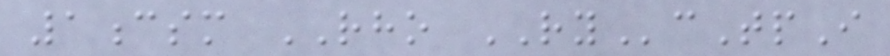1csm RHO RYcTpI
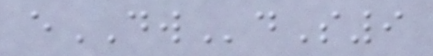eDWdS9
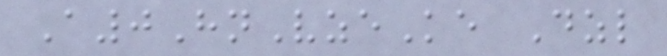A0HnVzeKe Dzl
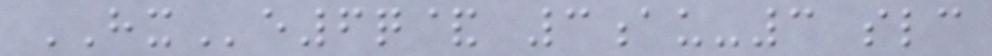HXe6q& 3au-3 slc
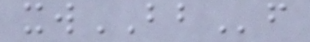xwBBf
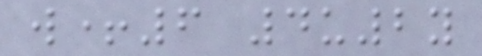w+6 4u2y
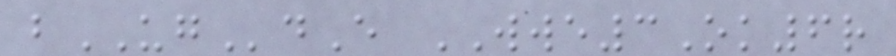bUGdE WWE3Ok6r
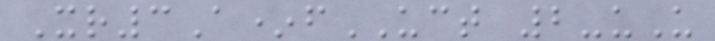Xr3A*fUCT 2-uU
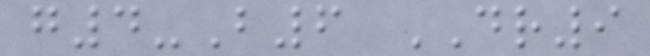g4-B6 DR9
